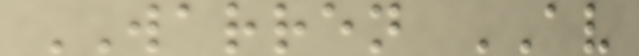WARREN AV
